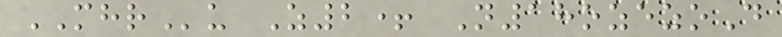MHRu Z2+ N18ozezoD
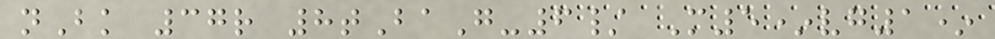nBk 37r 8tBaG-6/ M5*vg1*
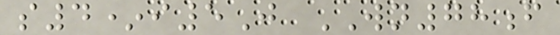s4*i5J WN78f
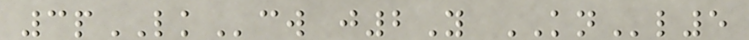3pLKcw j2Y KNl5
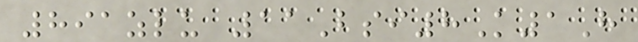891zlu 11Bsi8K1H
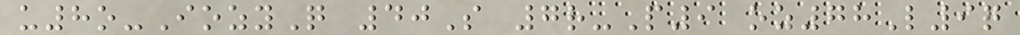u8o-IozyQ 40S 7r-P9 oz78L9q
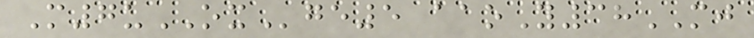M7uOXge5 aaoY38MJ
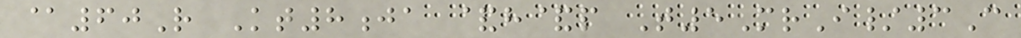@60R Kt8ja &h&p T5MrI/3C
